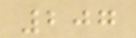207
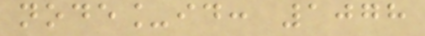node_id: 1078
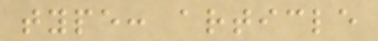type: article
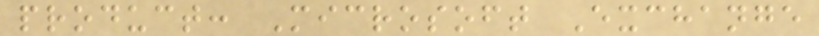product: Microsoft Exchange
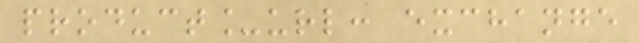product_url: exchange
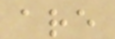are
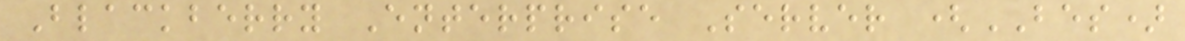Blackberry Enterprise Server (BES)
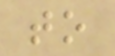to
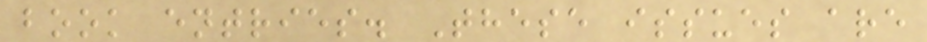book entries. These issues are
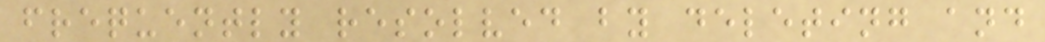frequently resolved by deleting and
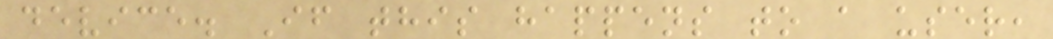device. If this happens to a user,
